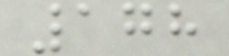178
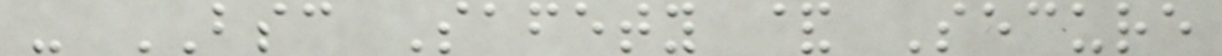- BSC Safety & Secure
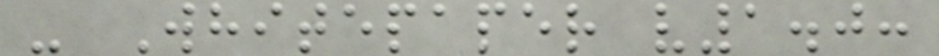- Whitepaper v1.0:
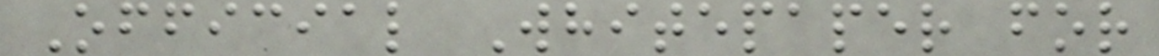Official Whitepaper for
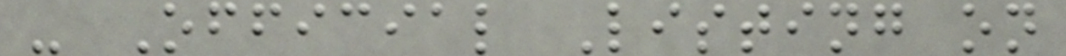- Official Listing on
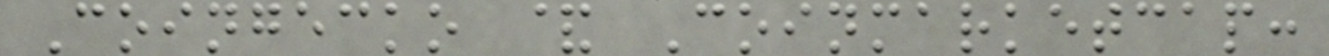Coingecko & Coinmarketcap:
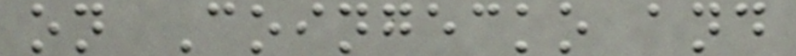on Coingecko and
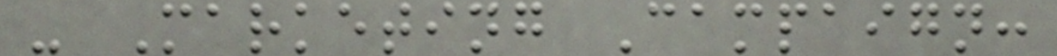- Marketing Campaign:
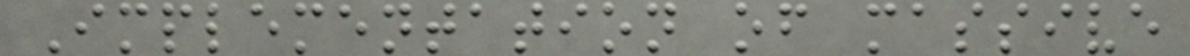Implementation of massive
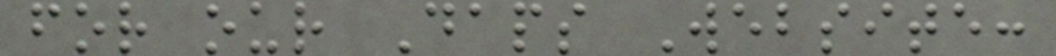for our Daps Website:
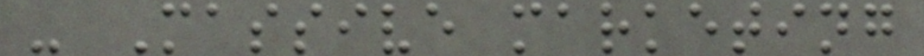- Massive marketing
